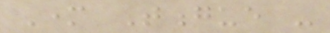Mother Tongue -
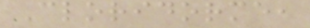Cloridorme,
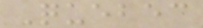Quebec
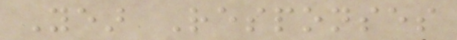Year Responses
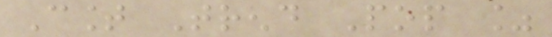Count Trend Pop %
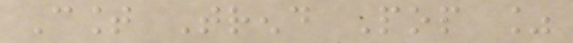Count Trend Pop %
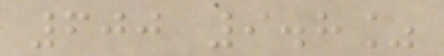600 9.8%
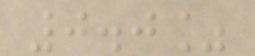0.0%
